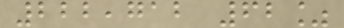222,712 62%
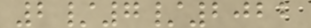2/7/2022
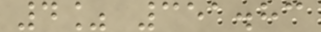4% 351.83
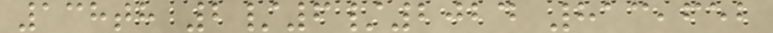138th 2/6/2024 813,652
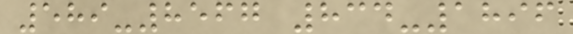589-8567 834-1896
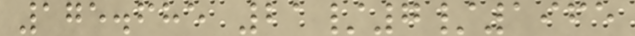175.685 21/7/1965
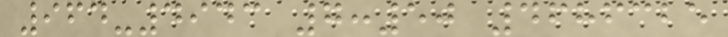964-4943 7:50 4686325
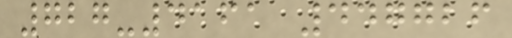727-4161 447726
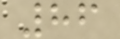86
